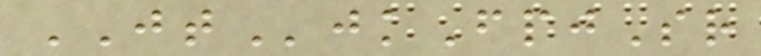JTjkFpjSr
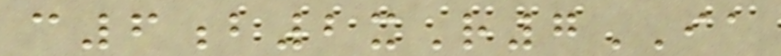c6b2xR7IA
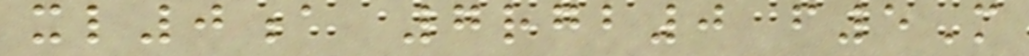xl0a 7rgb0 f5M
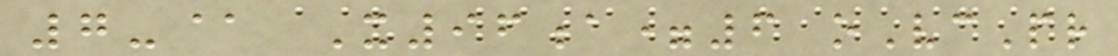7-@ X96a=6 oVcPr
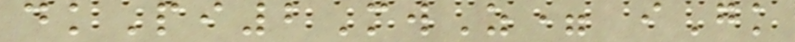dkPi2MwZ= iGk
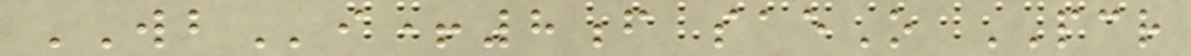WBi+8f saeO PCR
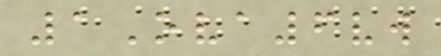1Ova6vw
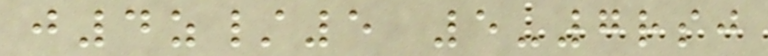j4z/5 5-7rsj
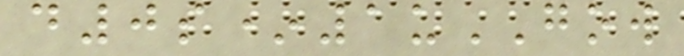d0s*1uGOW
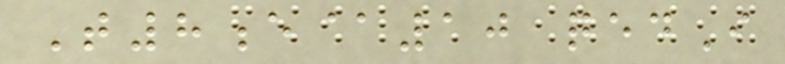T8e@10 qedI
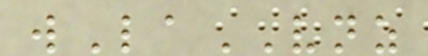wLaVNZ
